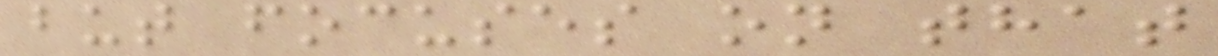but focuses on that
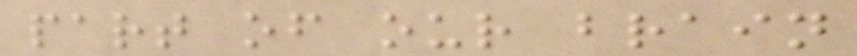part of our brain
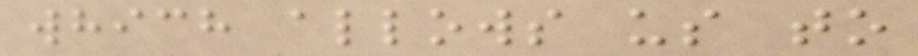which allows us to
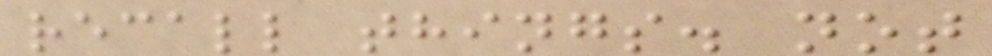recall things. not
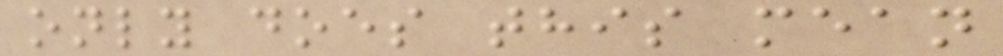only does this mean
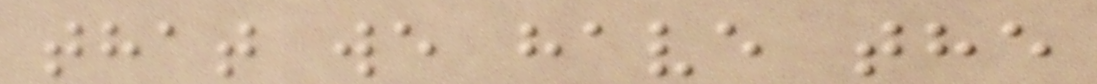that we have the
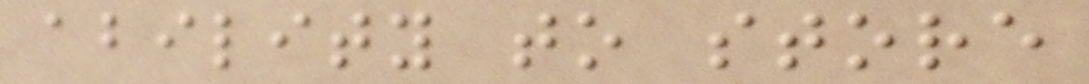ability to store
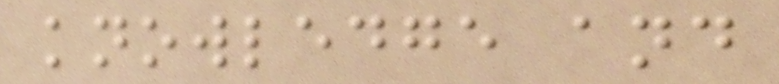knowledge and
